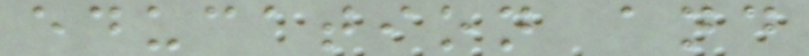education and
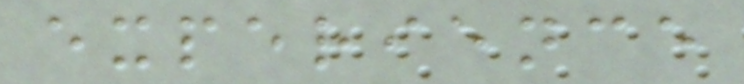experience
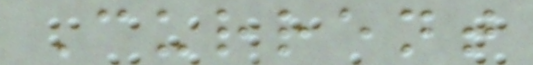Current
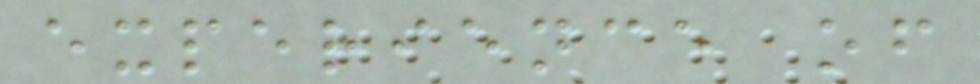experience of
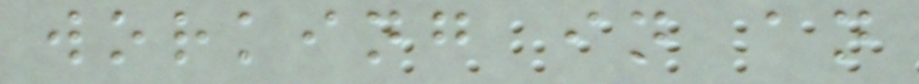working in an
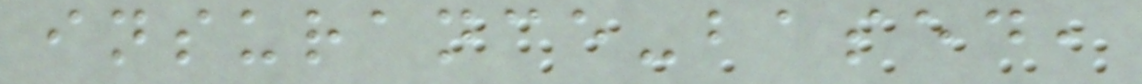insurance-based,
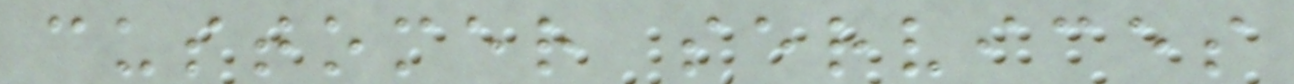customer services
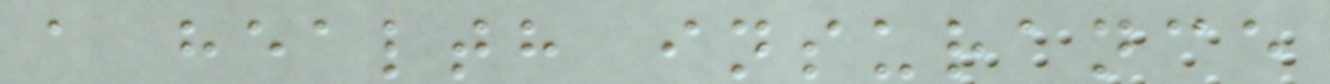a health insurance
